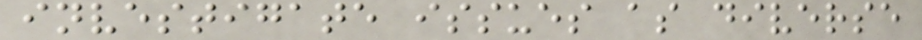investigate issues as diverse
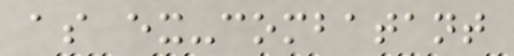as ex-combatant
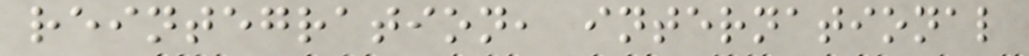reintegration, international
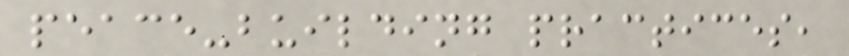peace-building practices,
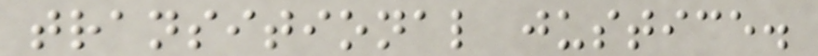transitional justice.
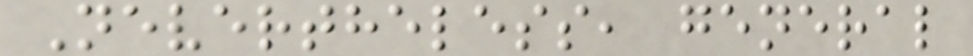Nevertheless, general
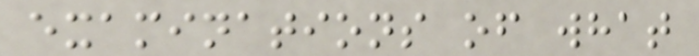examinations of what
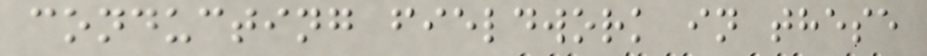conducting fieldwork in these
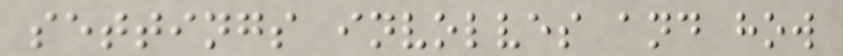settings involves and how
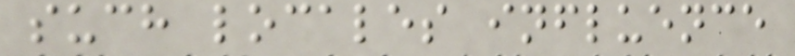such locales influence
